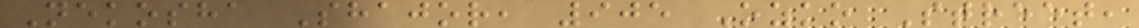Nekosha Shajor, 905 Ozko Street,
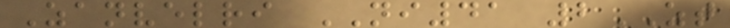Zanvelri NI41 2ZT
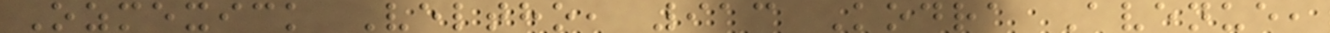Ozmexick Veltho, 913 Kodra Avenue,
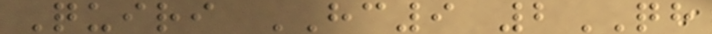Quiri HC9 2QH
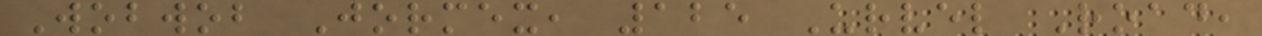Wobwob Jormex, 125 Urvel Road,
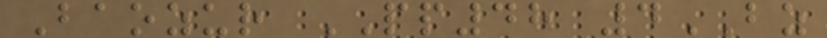Baozur PP48 4BZ
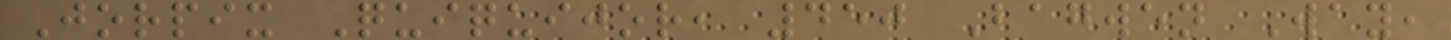Jorpix Quiquijor, 450 Bagwen Way,
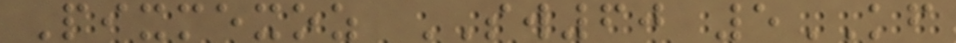Pixmexoz SW60 5KF
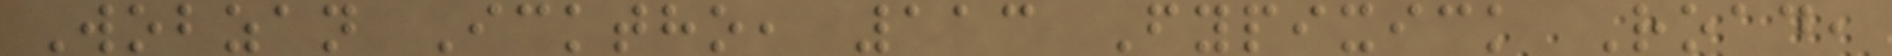Wobzan Icktho, 113 Fypixick Road,
